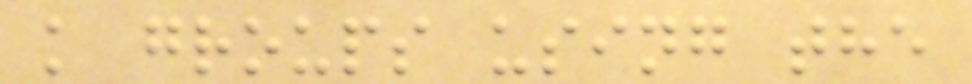k groups using the
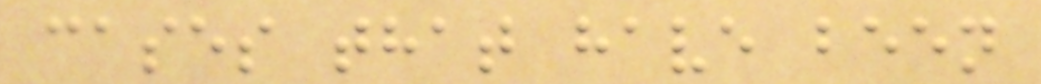cases that have been
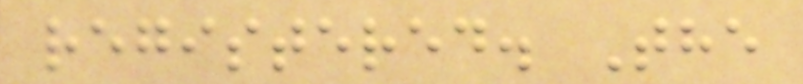registered. The
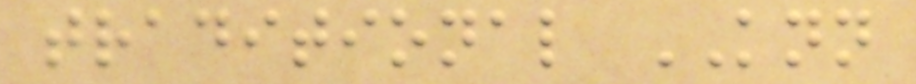traditional KNN
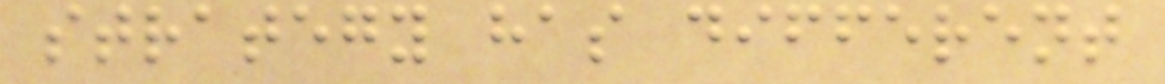strategy has different
